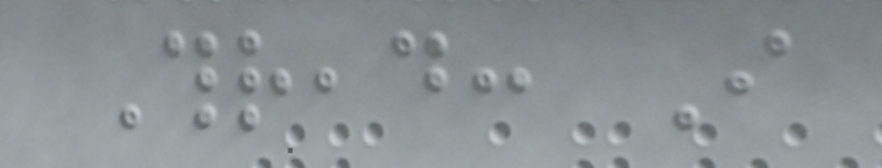Thread: I
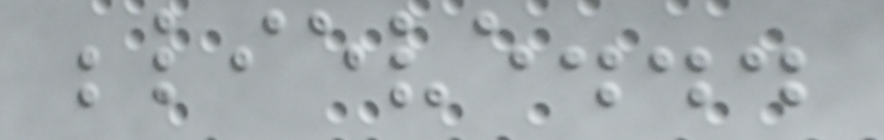believe...
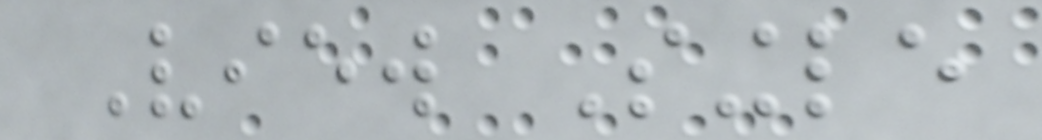View Single
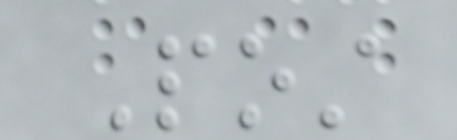Post
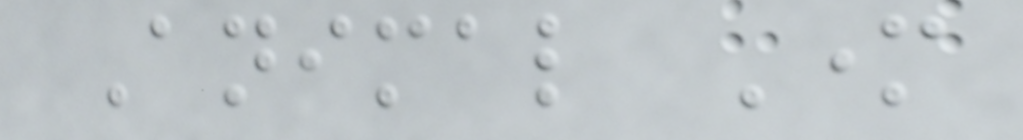Animal Mother
